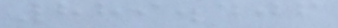889.406
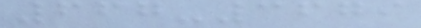667-3679
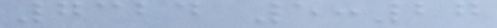7324 5:27
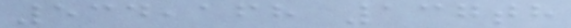534,168 137th
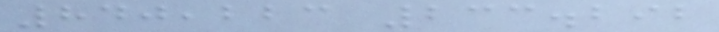840,223 233.292
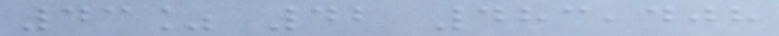43% 42 483,408
